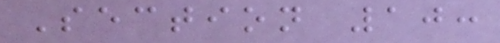Section 10:
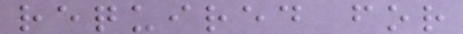required for
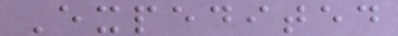Expedited
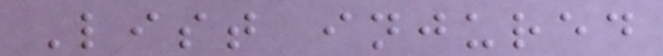List injured
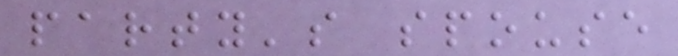party's spouse
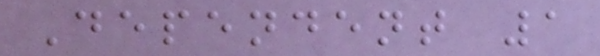Dependent 1
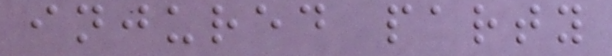injured party
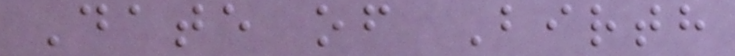Date of Birth
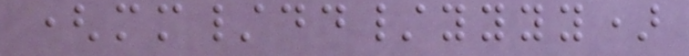(mm/dd/yyyy)
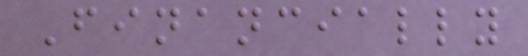Financially
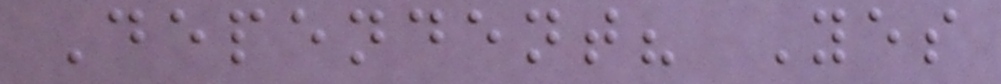Dependent? Yes
